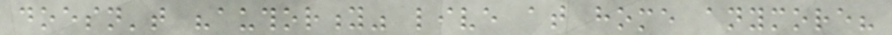doesn't "authority" live at home anymore?
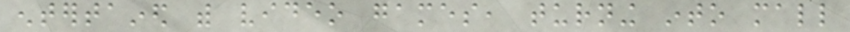entertained with video games, turning into mall
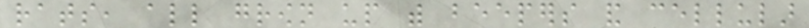rats, all grown up with beepers and cellular
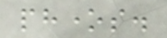phones.
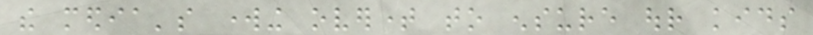the media's working overtime to ensure our kids
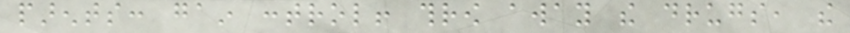parents: gain control! throw away the drugs, the
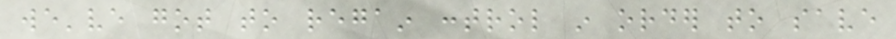we've got to regain control in order to save
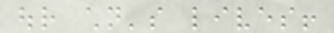our children's lives!
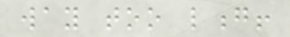way too long!
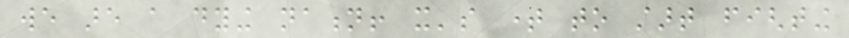we are a dying nation! it's time to start fighting
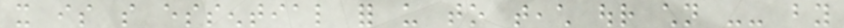it is so essential for us to teach our children -- by
